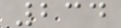234
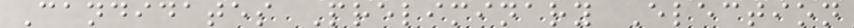Candidates Preliminary Election
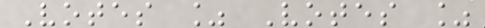Votes % Votes %
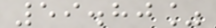59.80%
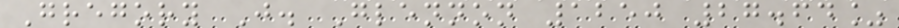Gregory J. Glennon 1250 27.64%
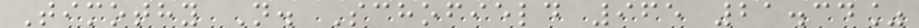Timothy N. Schofield 965 21.34%
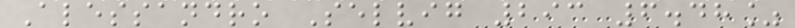Alessandro Selvig 293 6.48%
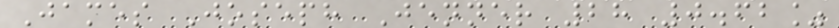James Joseph Jenner 28 0.62%
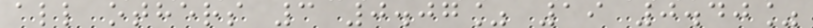all others 3 0.07% 19 0.40%
